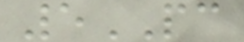5PC
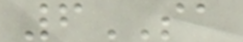6SA
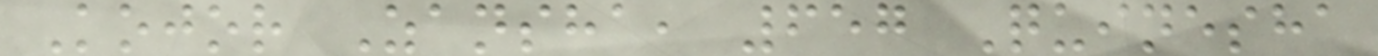Kojor Zansha, 657 Quinesha
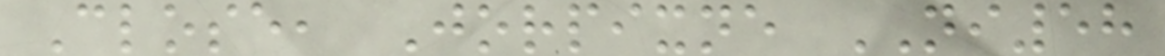Close, Jorpixne NI58
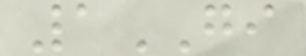1GI
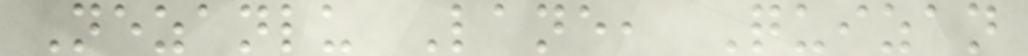Nezanlu Lane, Quizan
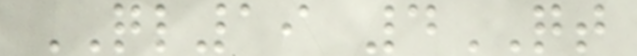QL19 4QT
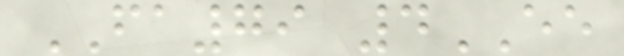FA79 4EE
